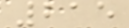215
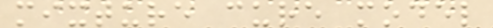mixture cure model
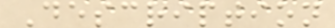Description
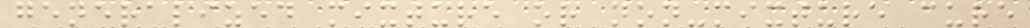generalized mixture or non-mixture cure
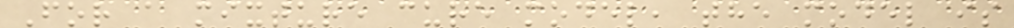For a mixture cure model, the model is
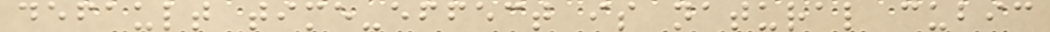default time-effect is natural cubic
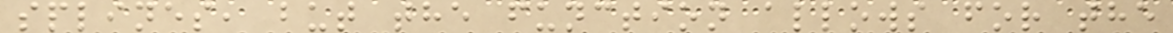splines, but the function allows for the
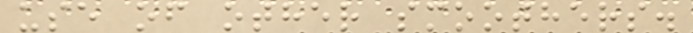use of other smoothers.
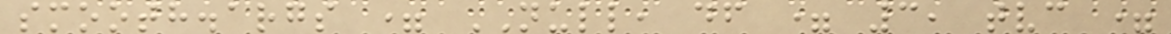smooth.args = NULL, df = 3, tvc =
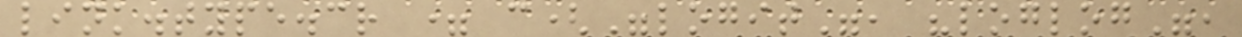link.type.cr = c("logit", "loglog",
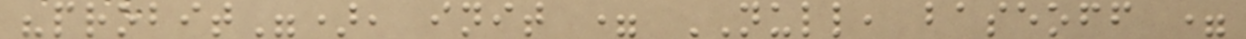"probit"), init = NULL, baseoff =
